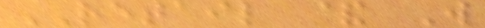RETAIL & W
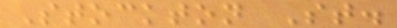Stockton St.
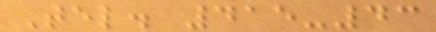Tel. 415-43
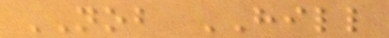NOB HILL
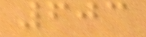603
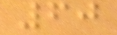60
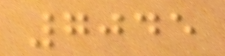7045
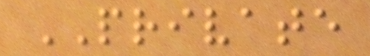PRIVATE
